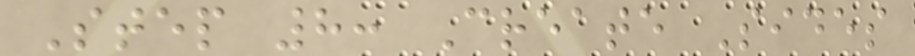Step 8: Create Sides
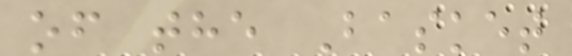of the Basket
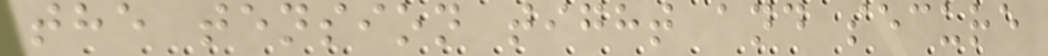the tension tight and secure
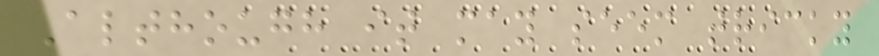Although it may seem tricky
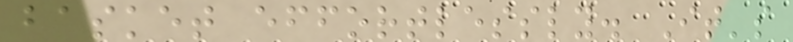basket effortlessly. It's
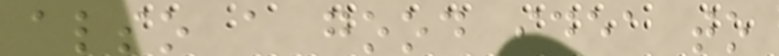also a good idea to
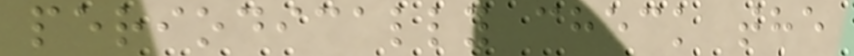periodically check the
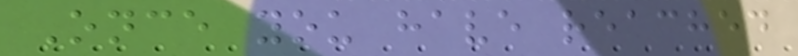Once you have reached
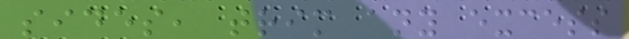sides, trim any excess
